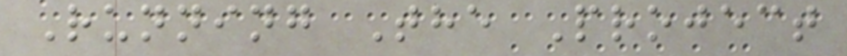Running The Project
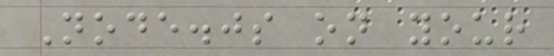Node.js on your
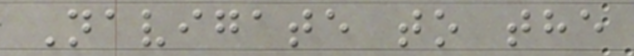Navigate to the
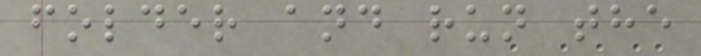folder and run the
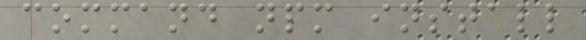command npm install
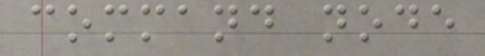command node
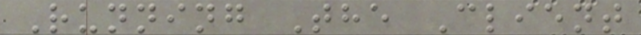Running The Client
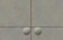-
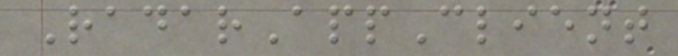RadarAppClient
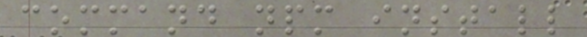command npm install
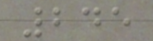245
